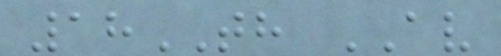18TH AV
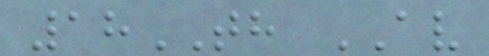18TH AV
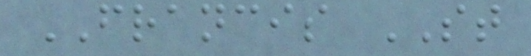FRANCIS ST
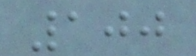100
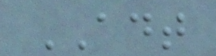ADT
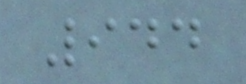944
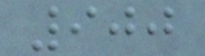900
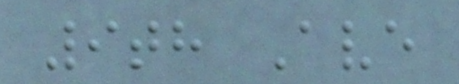9th Ave
